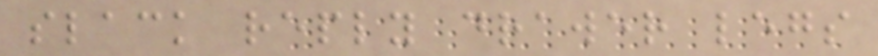slack reply drawer legs
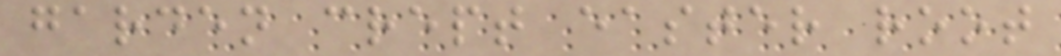garden crept easter root
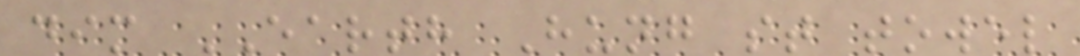dim EARTH Hung st towel
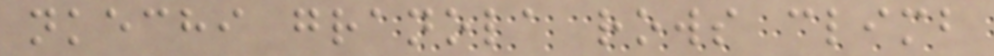nkechi granola rows climb
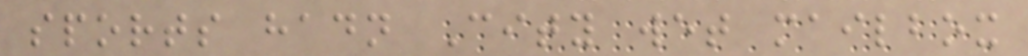sports hadn City wet mailbox
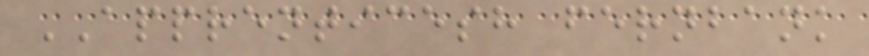APPRENTICESH fernbank
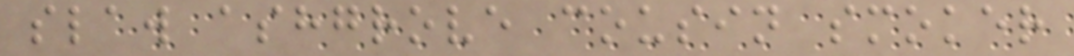slaw ashgrove cousin smoker
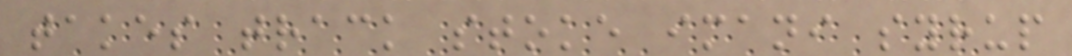takes track stoke imani syrup
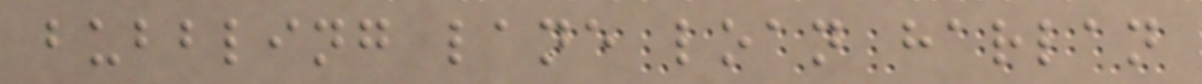bubbling lane loan harlan
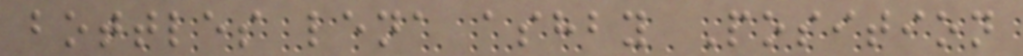bottles lena ashby Position
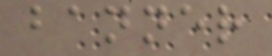banner
